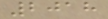2018
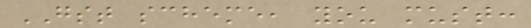GST scheme, you must:
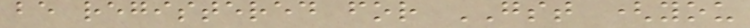be registered for GST (you
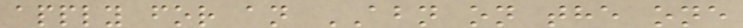apply for an ABN on the one
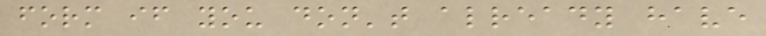form if you don't already have
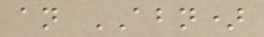an ABN)
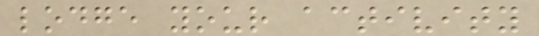lodge your activity
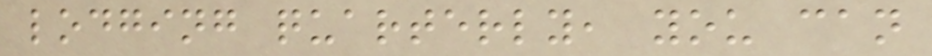lodging quarterly, you can
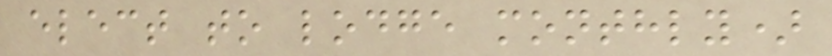elect to lodge monthly)
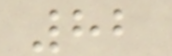82
